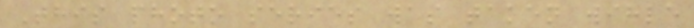This photo series was taken wihle
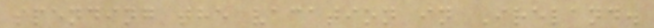spending the vacation in Ireland.
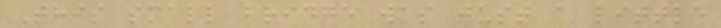This small bridge was just a little
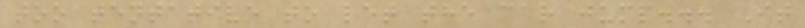too tentative to let the car jump... It
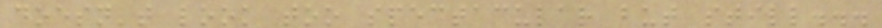doesn't look too spectacular but still...
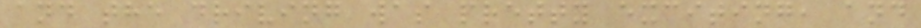and the driving was pretty exciting, and
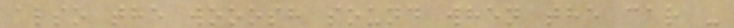also the wooosh sound when the car -
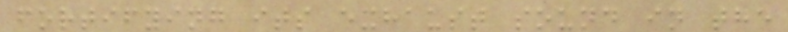fortifying its exhaust sound in the
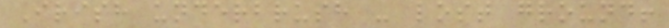Irish underbrush - lost ground!
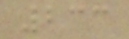233
